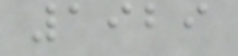1929
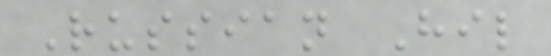Russian Hil
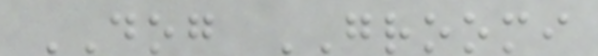DOG GROOMI
